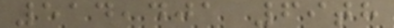514,401 69th
